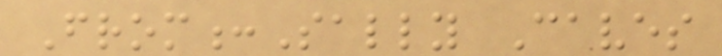From:Sally Caves
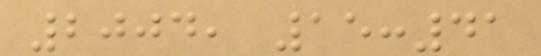2004, 15:41
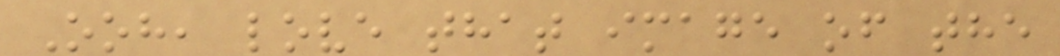Ooh, love that image of the
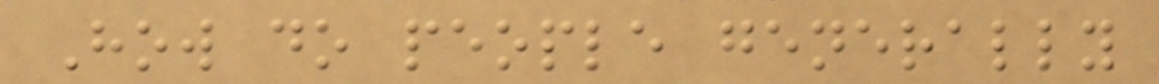How do people generally
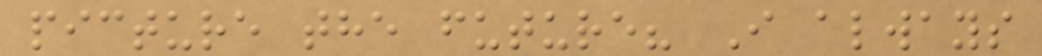picture the future? I always
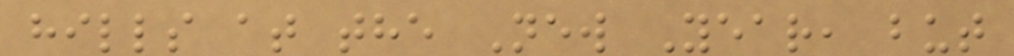hills at the New Year, but
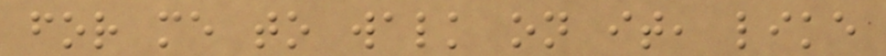for me to walk on it, like
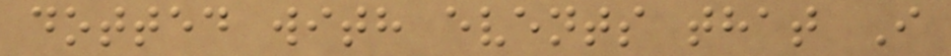dotted with events that I
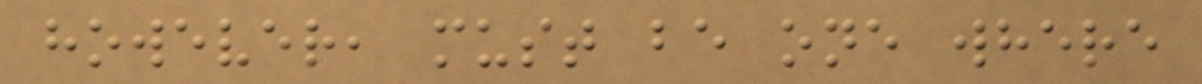however, must be one where
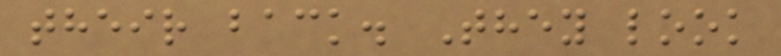their back. They look
